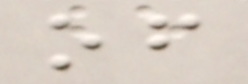of
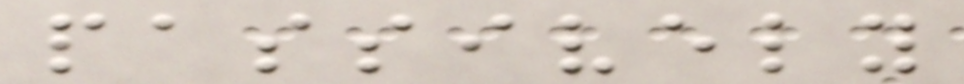passively
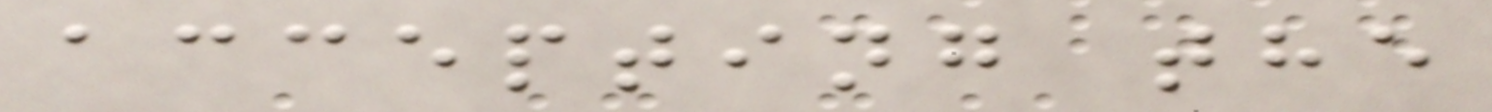accepting the
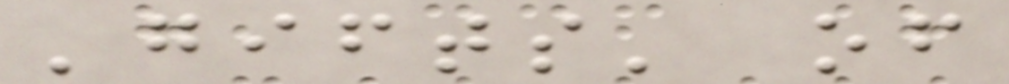'gifts' of
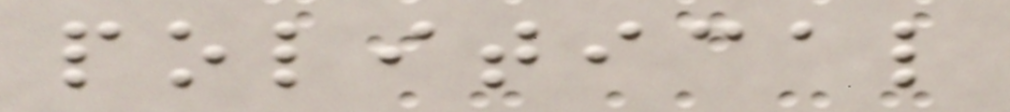political
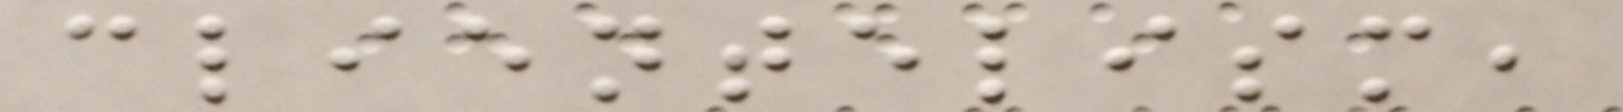clientelism,
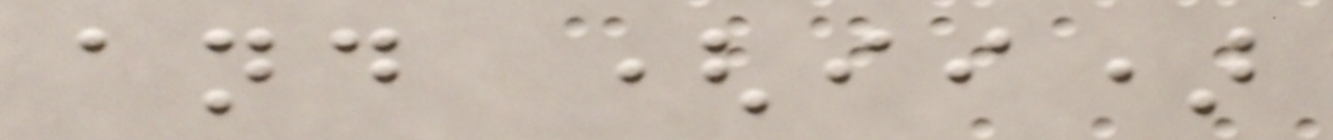and (ii)
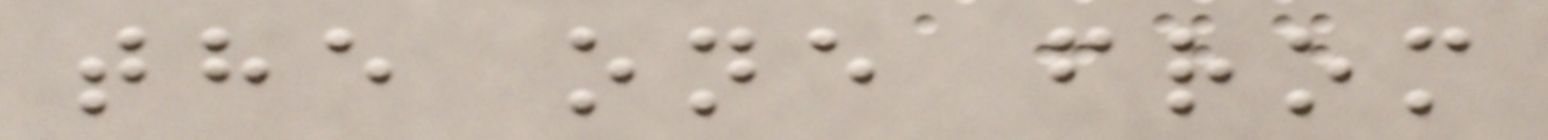the one from
